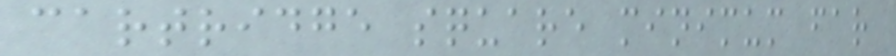cartridge square minimum far
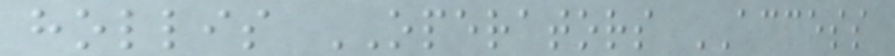hollis OPERATORS ACCESS
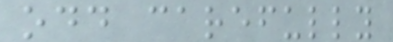odd carefully
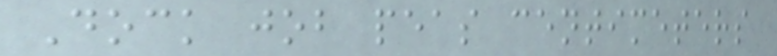Dock job peas centimeters
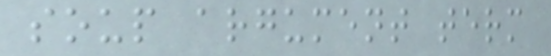soup argument term
